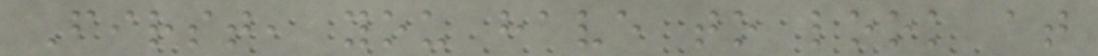First, you have to look at
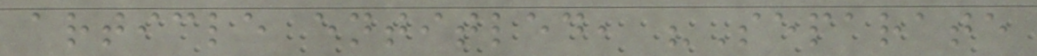article entitled, "Separate
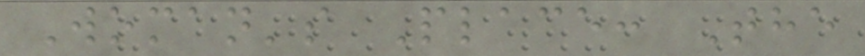Woman's Place: The
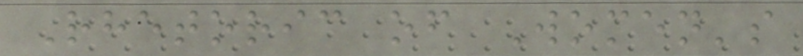Rhetoric of Women's
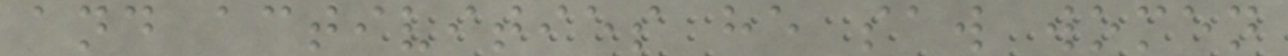and activities he saw women
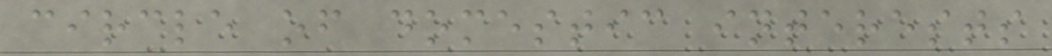circle of domestic interests
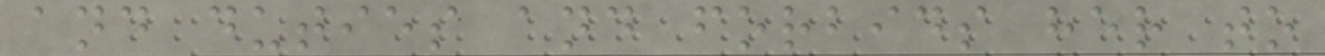and duties and forbids her to
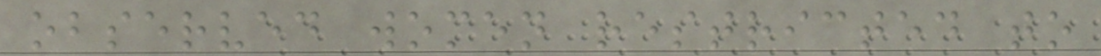observed women restricted to
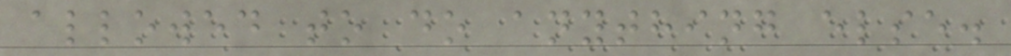allowed to do anything else.
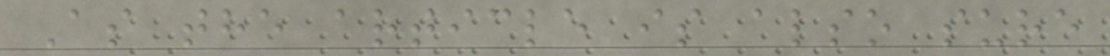As the article is also sure
